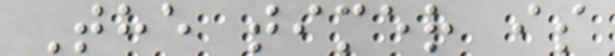The timer is
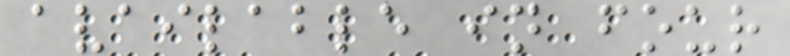available in four
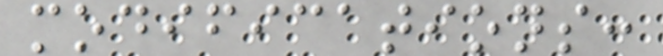modifications:
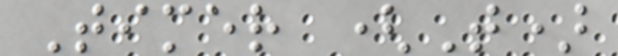Timer (T)
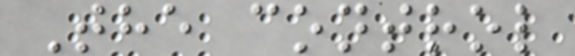The control
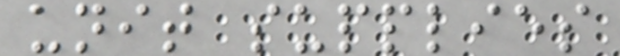unit supplies
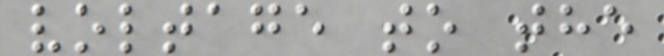voltage to the
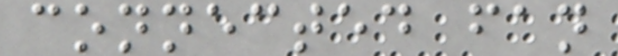connected fan
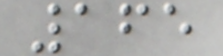165
